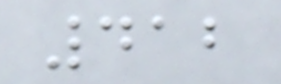412
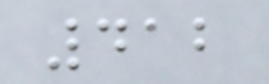412
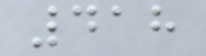418
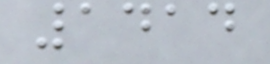1414
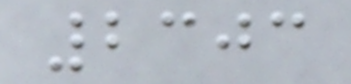2303
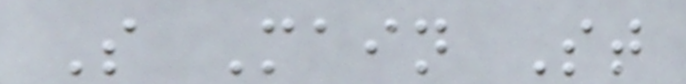S Main St
